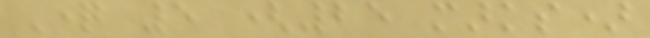Question 5 (25 marks)
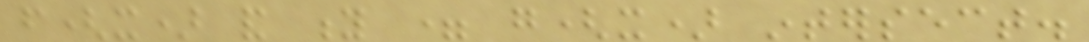f(x) and y = g(x) intersect.
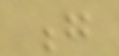g
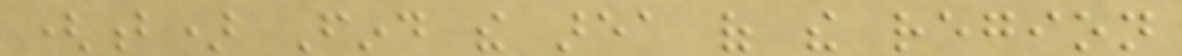(b) Find the area of the region
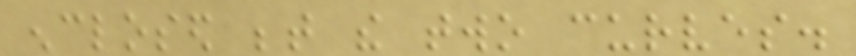enclosed between the two curves.
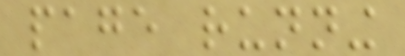page running
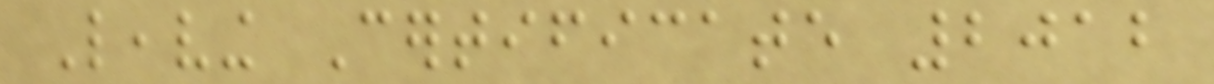Leaving Certificate 2012
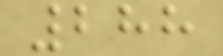288
